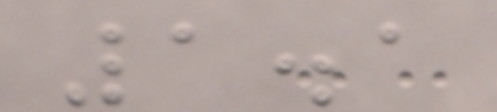1.1
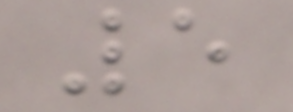5
